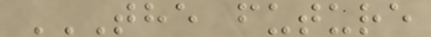THE FUTURE
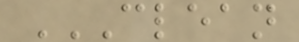CLEAN
